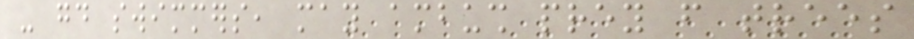- good swimmers, may ambush prey from trees
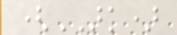(ARK)
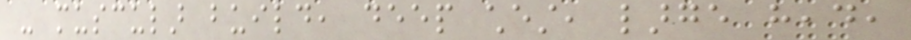- muscular build, deep chest, large head,
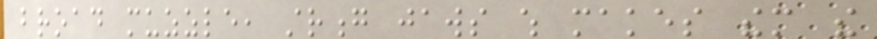broad muzzle, strong jaws which makes them the
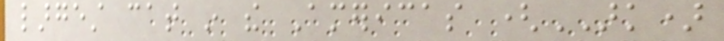largest cat in the Americas (ARK)
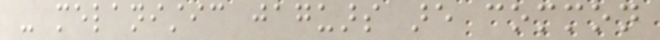- melanistic jaguars are common
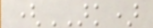(ARK)
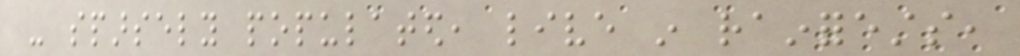- sparsely populated, live in rainforests,
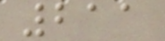211
